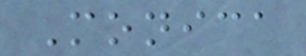Monica
